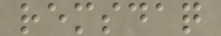remsdaq
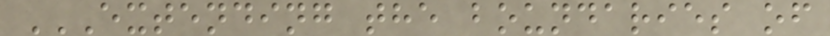EXTENDING THE BOUNDARIES OF
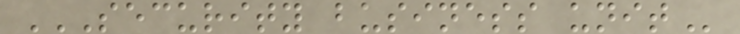SECURITY BUSINESS UNIT
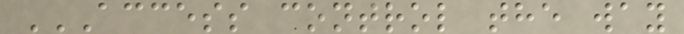ACCESS CONTROL THE WAY
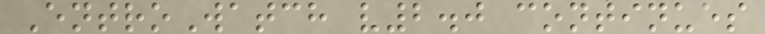EntroWatch v2.0 continues
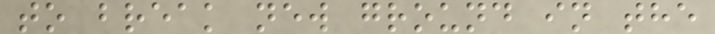to break new ground in the
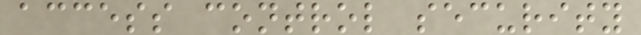access control security
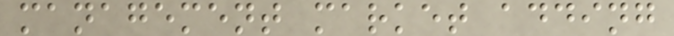management market adding
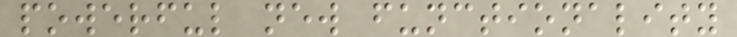powerful new functionality
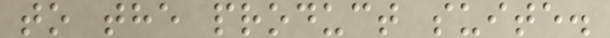to the product suite.
